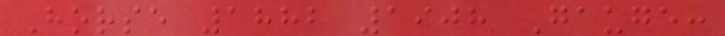Horse 1882 1908 Gauge:
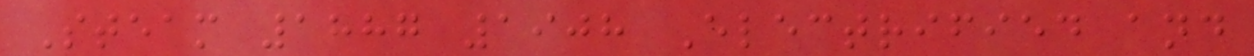Steam 1887 1908 Electrified and
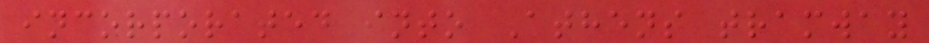incorporated into Athens tramway
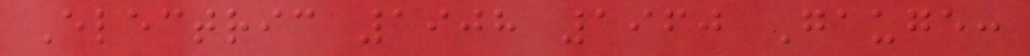Electric 1908 1960 Gauge:
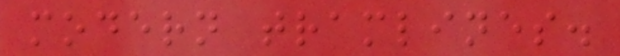modern tramlines.
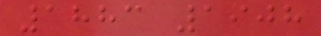1883 1908
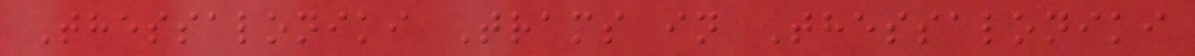Thessaloniki Trams in Thessaloniki
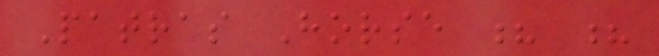Patras Horse ? ?
